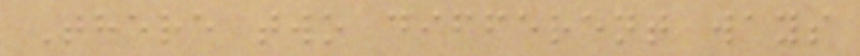There two different ways
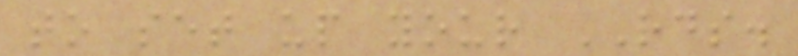to set up your RDS.
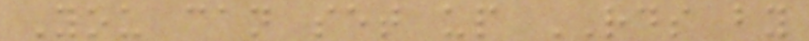You can set up RDS by
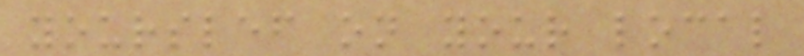yourslef on your local
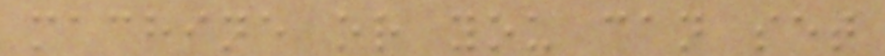machine or you can set
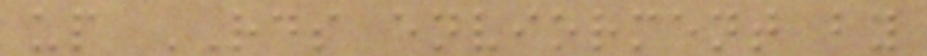up RDS enviorment by
